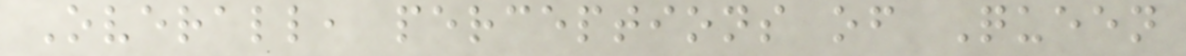Overall, perceptions of Queen
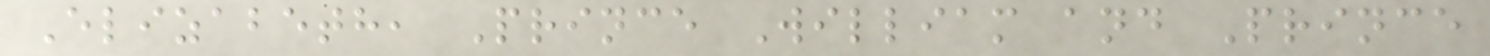Elizabeth, Prince William and Prince
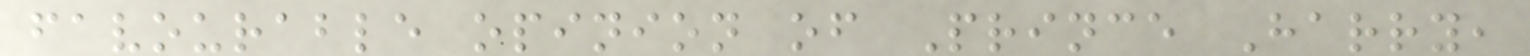favourable opinion of Prince Harry,
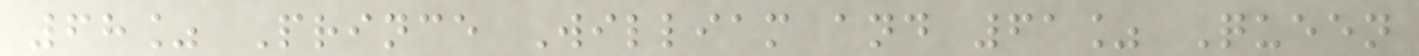68% Prince William and 61% Queen
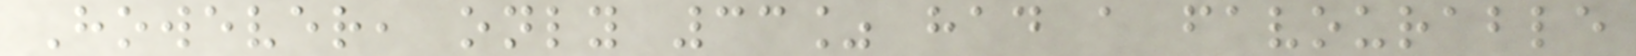However, only 33% had a favourable
